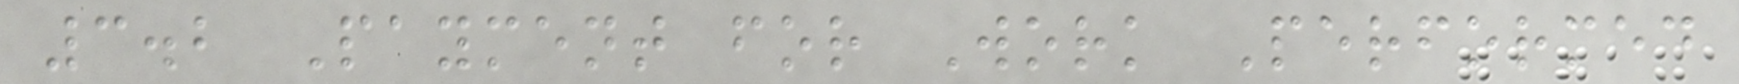3.2 Payment for Work Performed
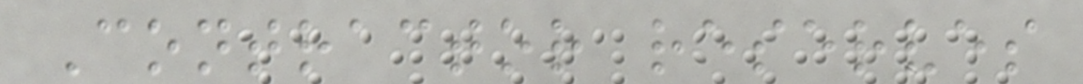Contractor reserves
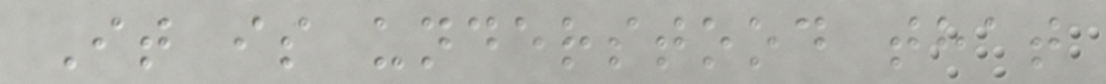It is understood that
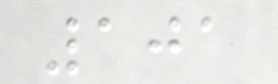101
